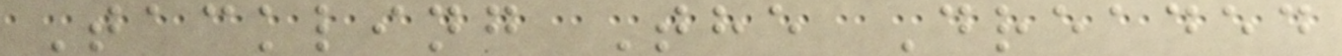Tackling The Dreaded
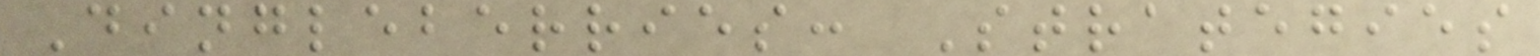Dingleberries: Strategies
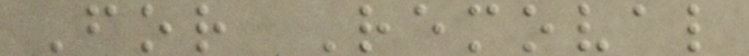For Removal
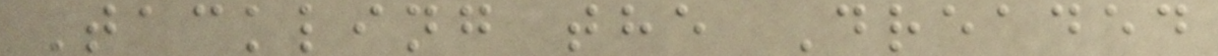Tackling the Dreaded
